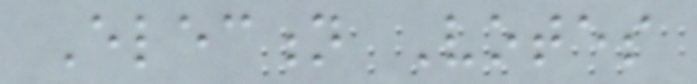Election Votes
